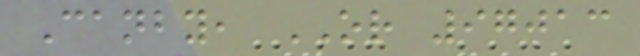Canby, OR 97013
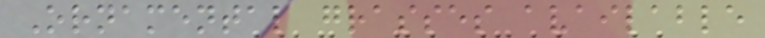Ornamental grasses available
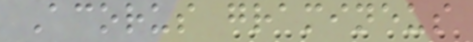Acorus gramineus
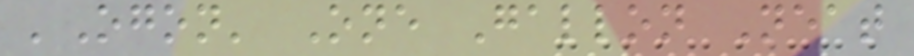'Ogon' One Gallon Neat
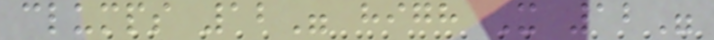clumps 12" high X 12"
